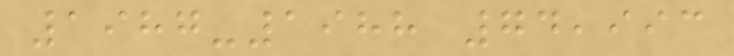1987-1988 74,993
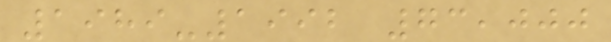1989-1992 73,000
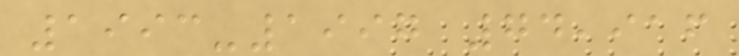1993-1997 74,916
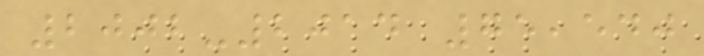2002-2014 75,540
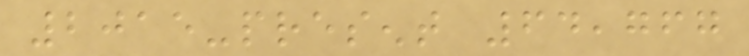2015-present 64,767
